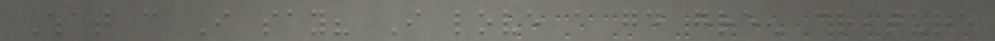What can I say? I love a good green creature
